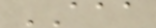AAA
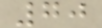70
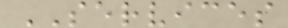SERVICES
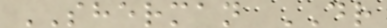SHERMAN DR
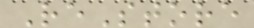ReStore
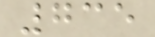735
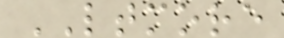LTMORE
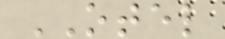OTEL
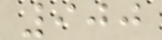900
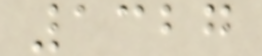1327
